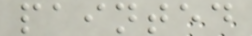painted
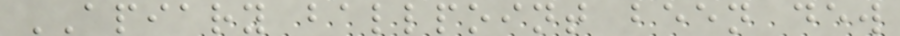APIARY ballpoint been dew
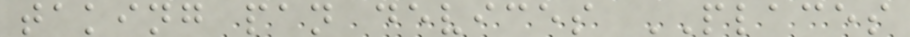taking pan devices PLACES
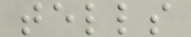tells
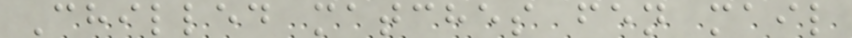Chilled matches fen mail
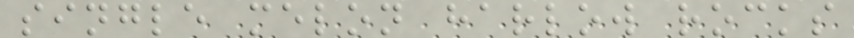single melon harlow rocks
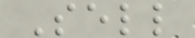Sell
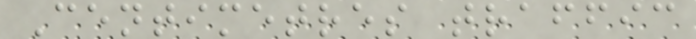Centimetres traffic
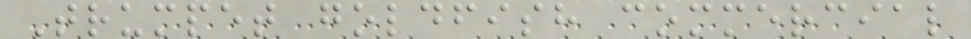Trumpet goldfish commercial
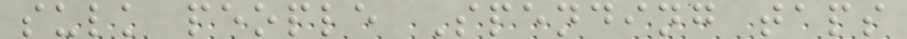sulk people Spending taps
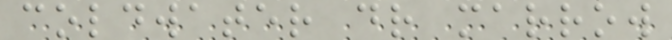coldwater dr marrow
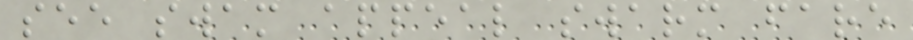see swam appeal swarm fare
